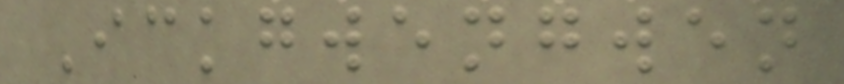Ickgwengwen
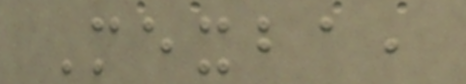Mexba,
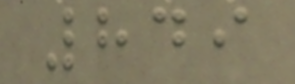849
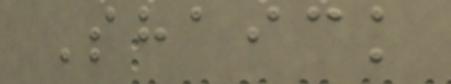Shaick
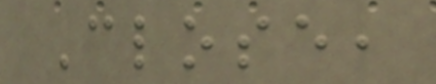Close,
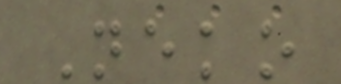Neko
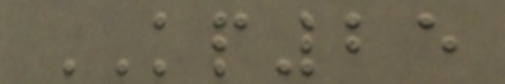KP25
